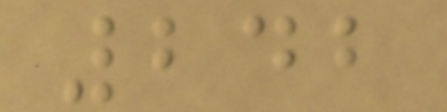242
